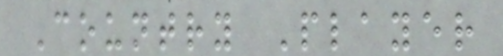Country Player
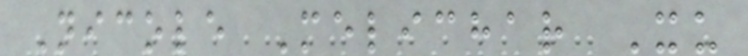Nicole Melichar Xu
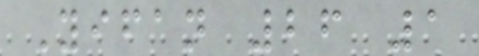Yifan 26 1
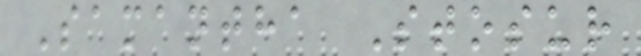Samantha Stosur
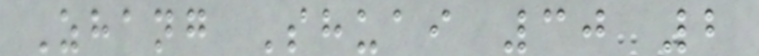Zhang Shuai 30 2
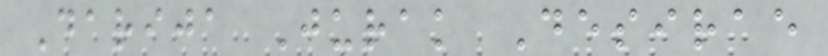Darija Jurak Desirae
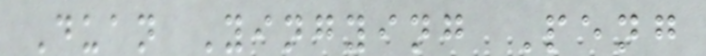Duan Yingying Peng
